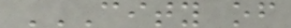CITY OF
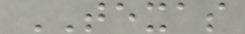TEXAS
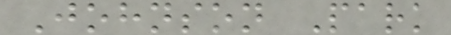Johnson Park
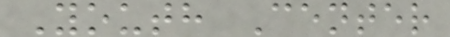Youth Center
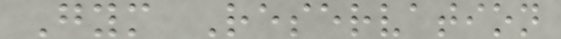Gym Reservation
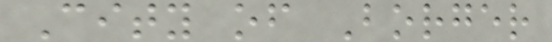City of Borger
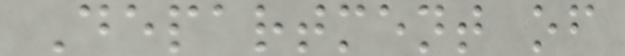Department of
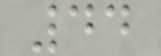44
